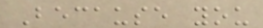Because you
